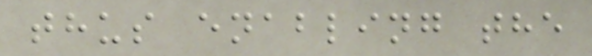thus enabling the
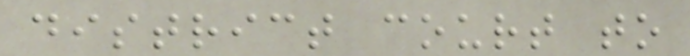district court to
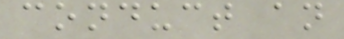conduct an
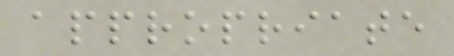appropriate
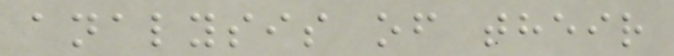analysis of their
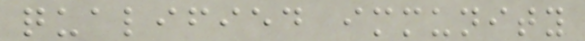qualified immunity
